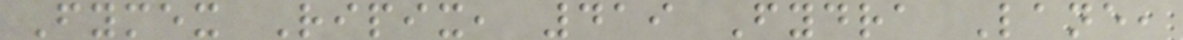Fymex Ripix, 419 Fydra Lane,
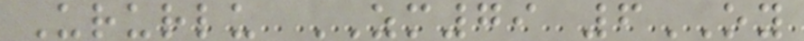Ururlu ZM79 6OY
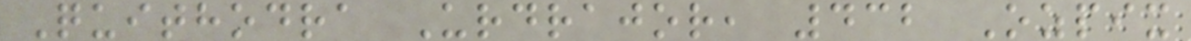Quithodra Urdrajor, 432 Ozpix
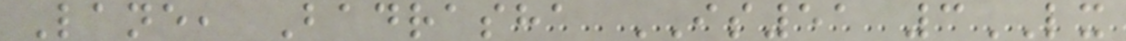Lane, Badrasha IS51 3LX
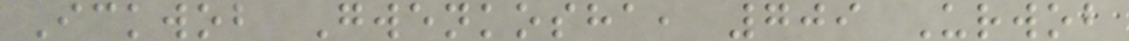Ickwob Gwenkosha, 709 Urwob
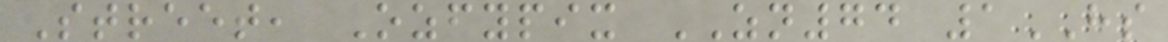Street, Ozfypix ZN74 1HS
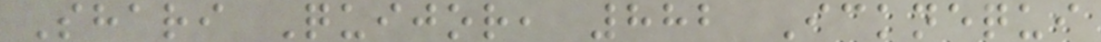Shari Quijor, 882 Icknequi
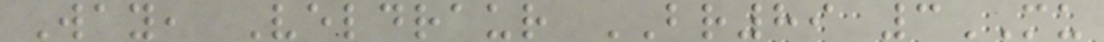Way, Veldraur BR89 3MU
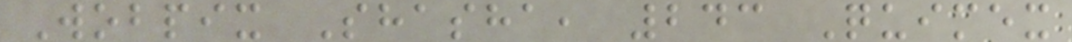Wobpix Shasha, 243 Quimex
